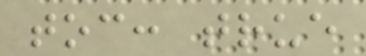toc: true
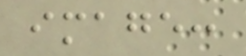image:
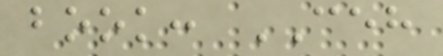book: CEH
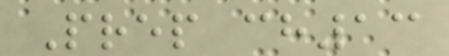Prep ch13
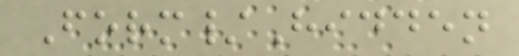Form/Hidden
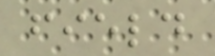field
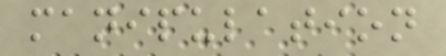manipulation
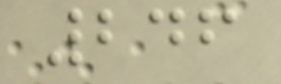246
